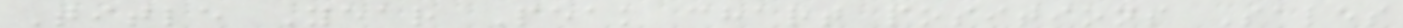Title Year Peak chart positions Sales
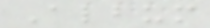Album
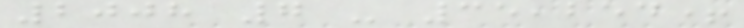2008 7 - 35,254+
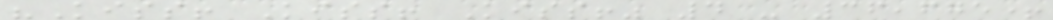"Kiss! Kiss! Kiss!" 4 - 36,675+
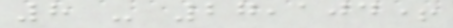8 - 27,104+
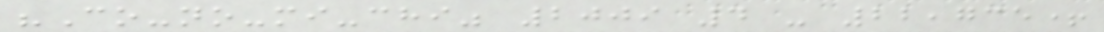"Co-no-mi-chi" 2009 4 - 22,735+
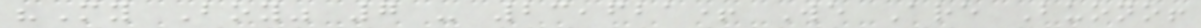"My Boy" 7 - 23,621+ We Are Buono!
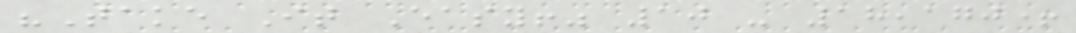"Take It Easy!" 10 - 18,170+
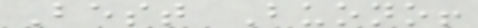Best Buono!
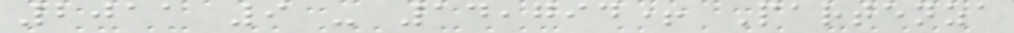2011 9 - 14,794+ Partenza
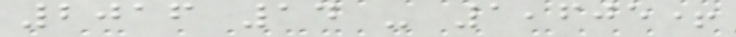2016 14 - 1,605+
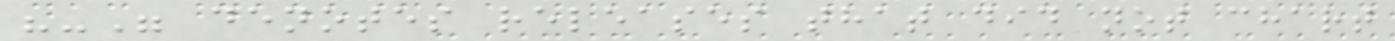"-" denotes releases that did not chart
